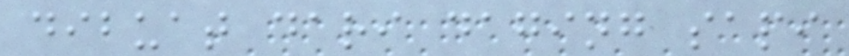dibuat dari daging sapi
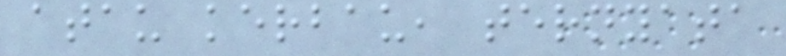atau kerbau, ternyata
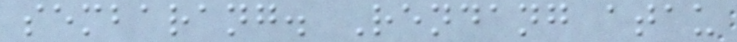sembarang. Rendang atau
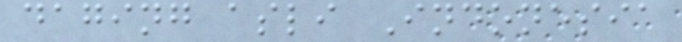daging asli Indonesia
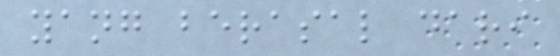yang berasal dari
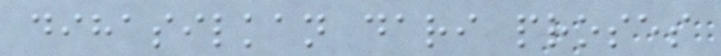dihasilkan dari proses
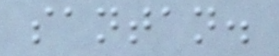santan.
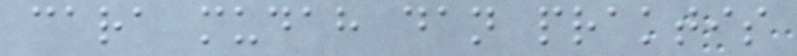cara mudah dan praktis
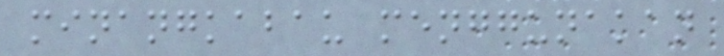minangkabau menggunakan
